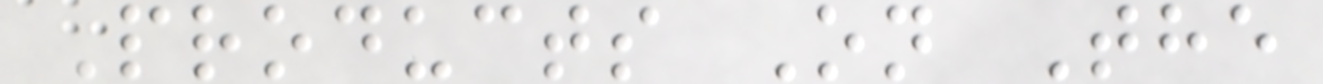Products On The
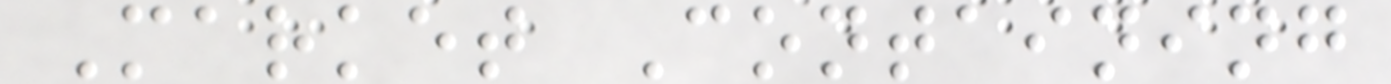Market Containing
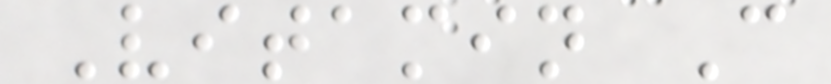Vitamin C
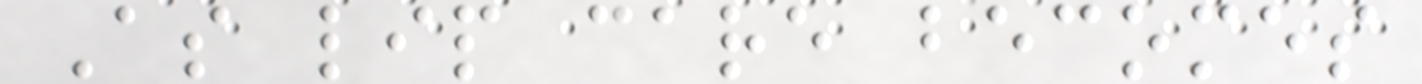As lip care becomes
